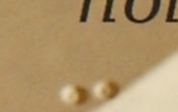-
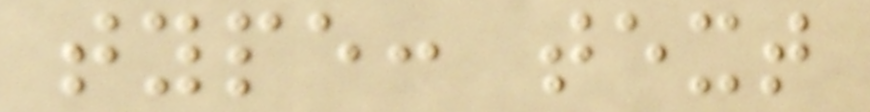type: text
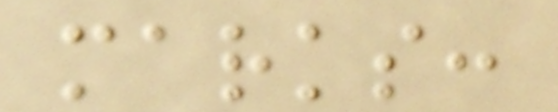marks:
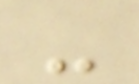-
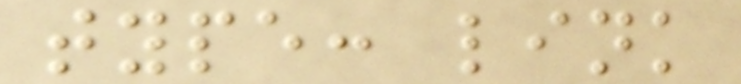type: link
